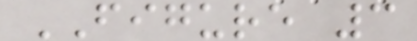FIGURE 3
